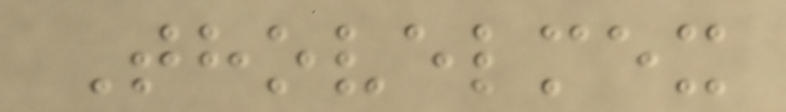Thovelmex
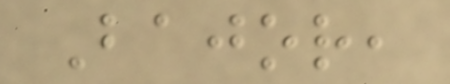Bajor,
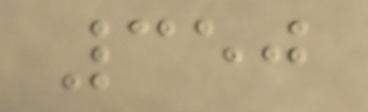350
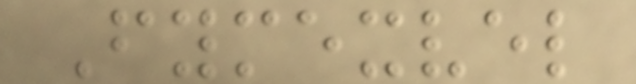Fymexvel
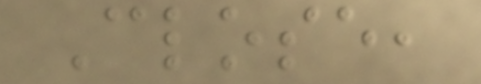Close,
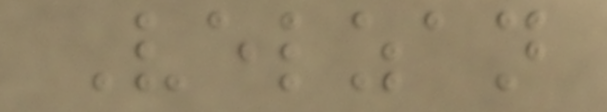Velzan
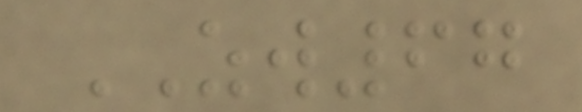ZW67
